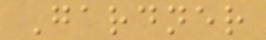Gardner
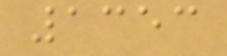1353
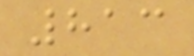813
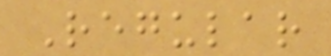Regular
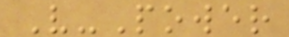V-Power
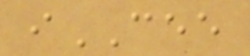iCEE
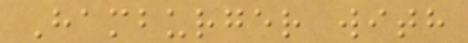Hamburger with
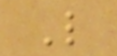L
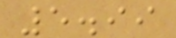5.99
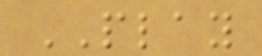PLAY
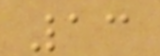13
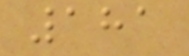181
